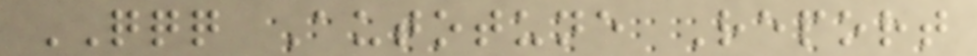QQQ Autotune Report
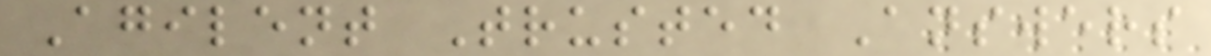Agilent Trusted Answers
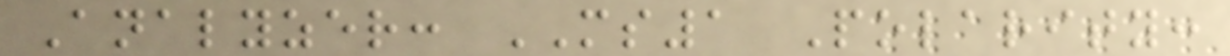Analyzer: MS1 Polarity:
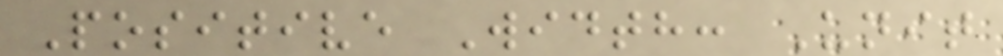Positive Width: Unit
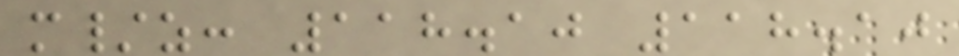m/z: 118.10 118.10
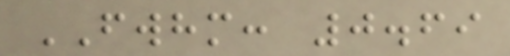FWHM: 0.69
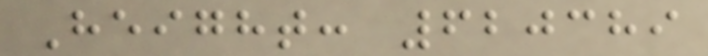Height: 620389
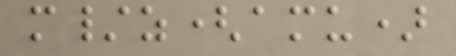m/z(amu)
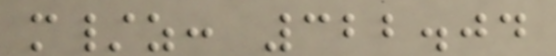m/z: 322.04
